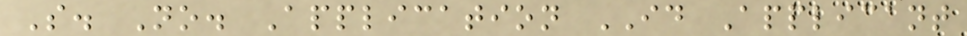S. No. Application ID Applicant
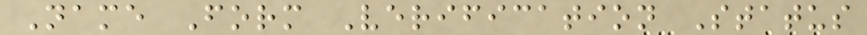Name Form Verification Status
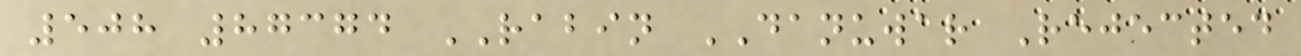508 87374 RABIN DANUWAR Rejected
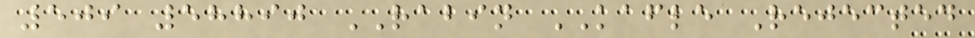509 58890 RABIN KAFLE Rejected
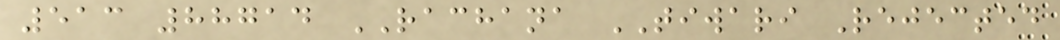513 88714 RACHANA TIWARI Rejected
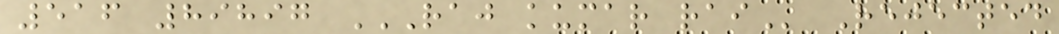516 89897 RAJ KUMAR RAI Rejected
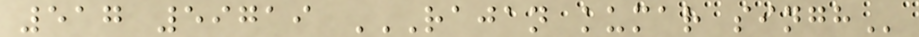517 59719 RAJAN KUMAR SINGH
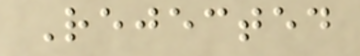Rejected
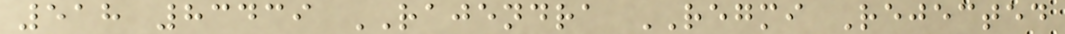518 83439 RAJENDRA REGMI Rejected
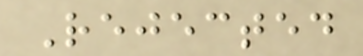Rejected
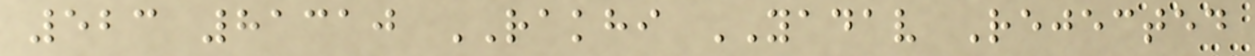523 81310 RAKHI YADAV Rejected
